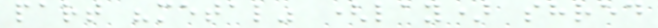part "metal" (lay) shred
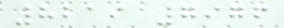8219 7976
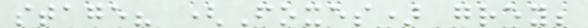stage? (Foxes) grey;
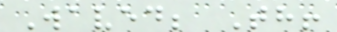Waved; Th!
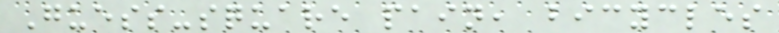Guess-square pain, bicycles
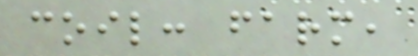coil: farm,
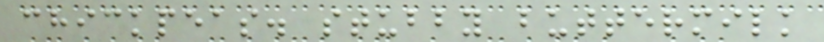chickpeas. stubby buttermilk
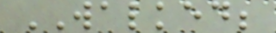WALKED;
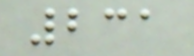231
